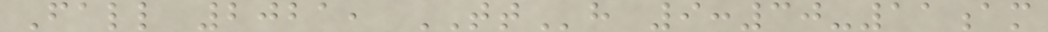Fall 2021, TTh 9:30-11am
